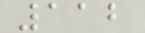112
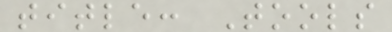title: Tools
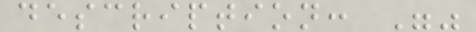description: ""
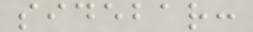sidebar:
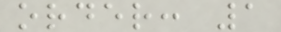order: 1
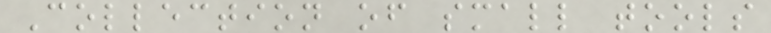Collection of small tools
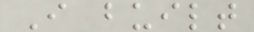I built
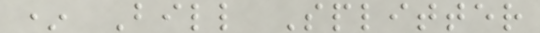* Bill Splitter
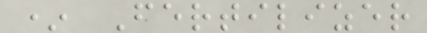* Fertilizer
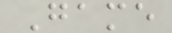Game
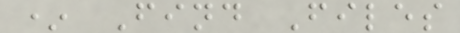* Find Files
